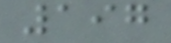197
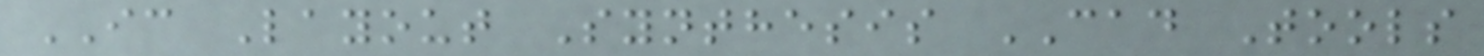IC Layout Synthesis CAD Tools
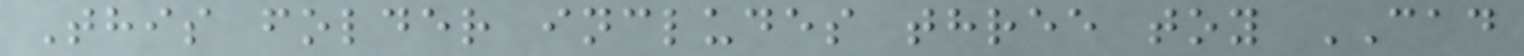This folder includes three toy CAD
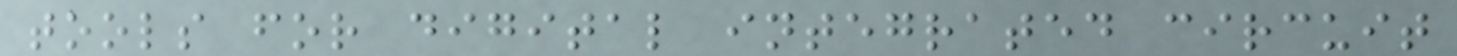tools for digital integrated circuit
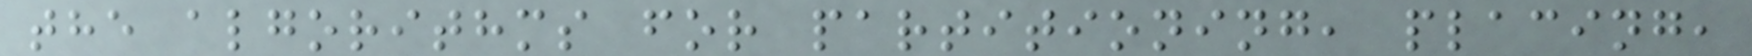the algorithms for partitioning, placing,
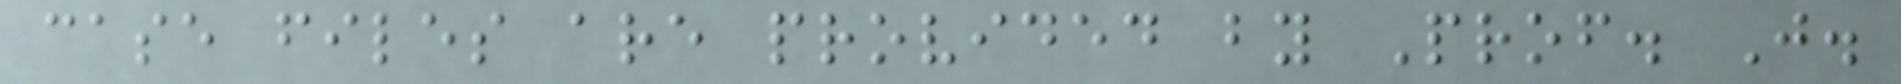case files are provided by Prof. J.
